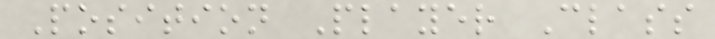Position Player Class
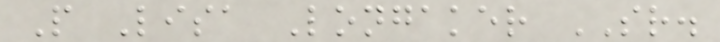P Lisa Longaker SR.
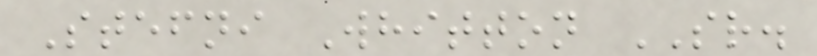Stefni Whitton SR.
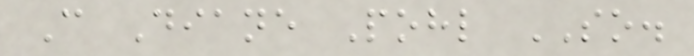C Diane Pohl SO.
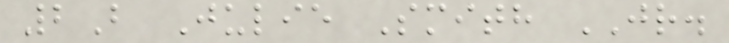2B Julie Smith JR.
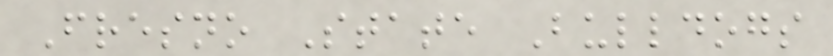Fresno State Bulldogs
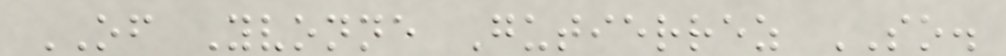OF Yvonne Gutierrez SO.
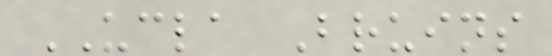UCLA Bruins
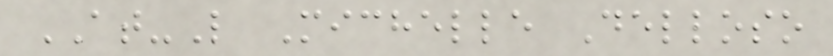AT-L Michelle Delloso
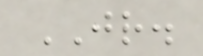JR.
